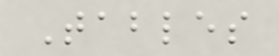Tables
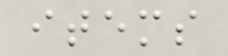items
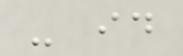- id
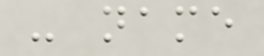- name
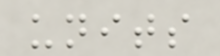units
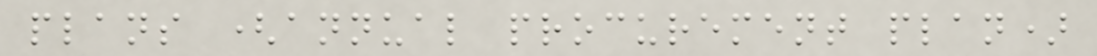plans (annual procurement plan)
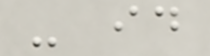- id
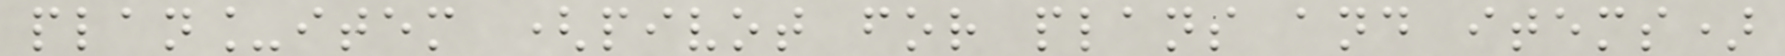plan_item (pivot for plans and items)
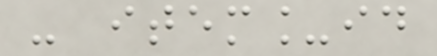- item_id
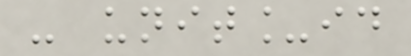- unit_id
